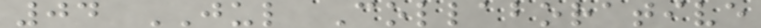04 JUL Collaborative
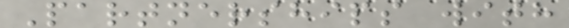Partnerships with
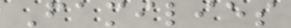Families
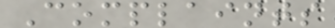Complaints
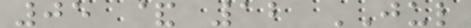05 & 12 JUL
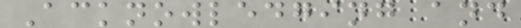Acknowledging and
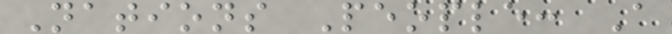Nations People: A
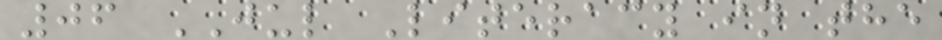06 JUL Literacy in the
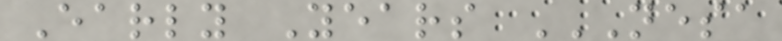Early Years NESA
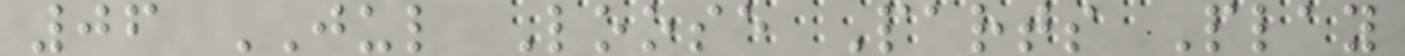06 JUL Loose Parts Play
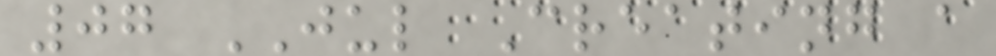07 JUL Creating a
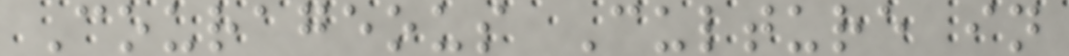Courageous Culture in
